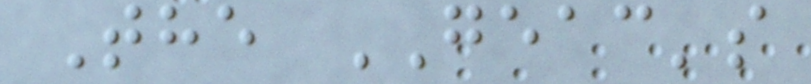The GEAC's
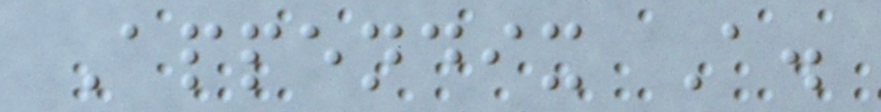Appendix A.
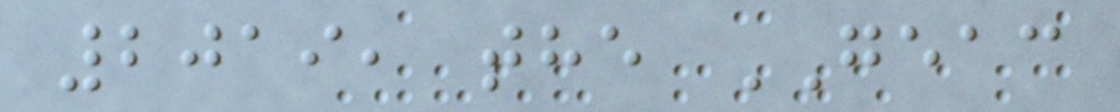2019, the GEAC
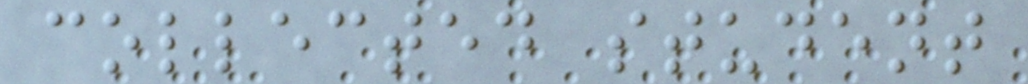collected student
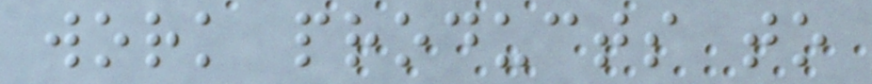work products to
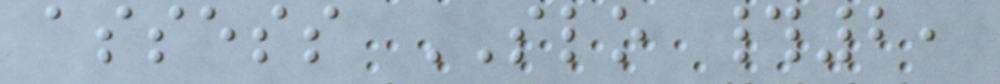assess SLO #2,
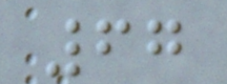67
